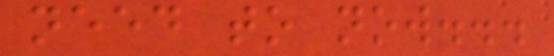need to now...
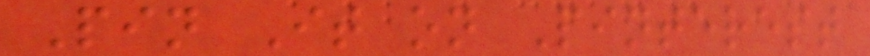Pin It on Pinterest
